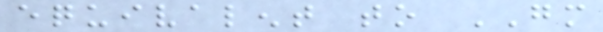equivalent to GM
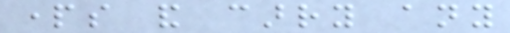parts and carry any
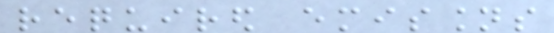required emissions
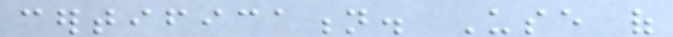certification. Use of
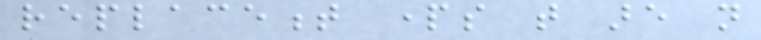replacement parts that are not
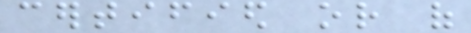certified or of
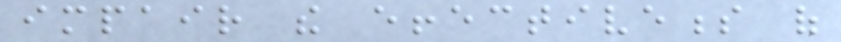impair the effectiveness of
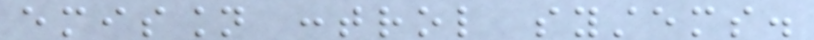emission control systems.
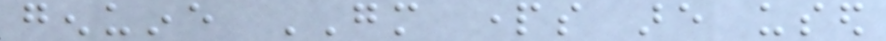genuine GM parts are used
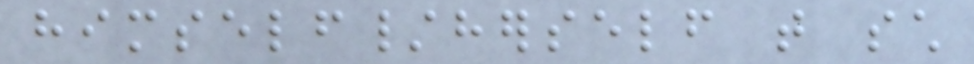himself/herself that such
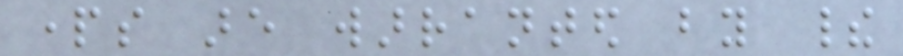parts are warranted by their
